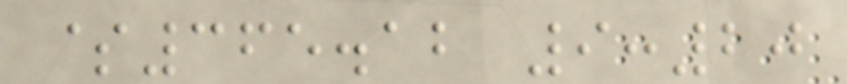$365.12 9:20
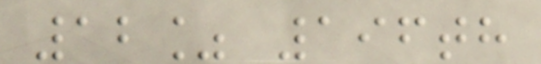12% 196th
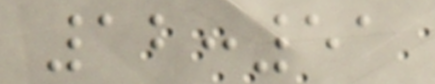12:51
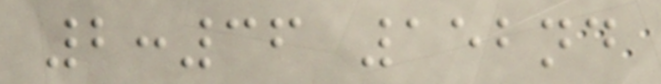2:36 152nd
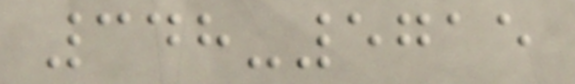348-5715
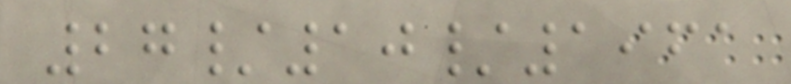27/10/1961
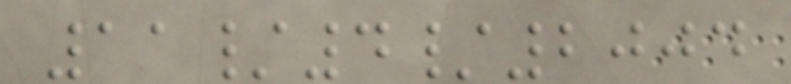11/4/2004
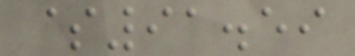$91.59
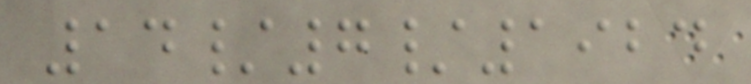14/7/1924
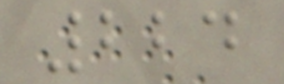224
